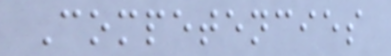Competencies
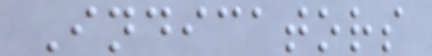Indicators
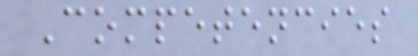Competencies
